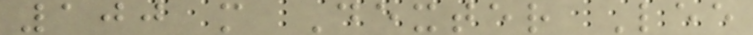100 m Dexter Lee
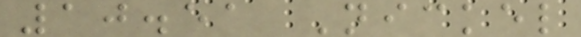10.51 Nickel
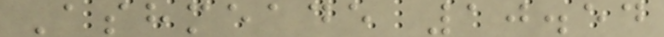Ashmeade 10.54
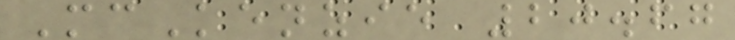McKenzie 20.67
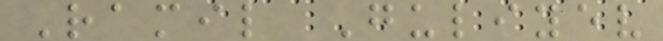Ramil Guliyev
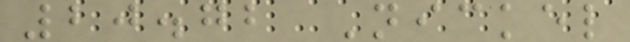20.72 Nickel
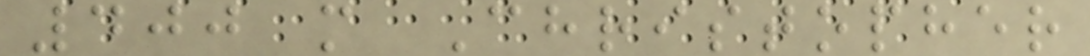400 m Christopher
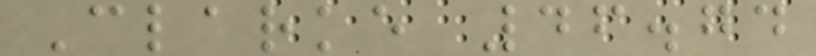Clarke 46.74
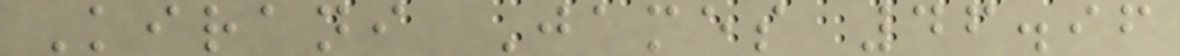Kirani James 46.96
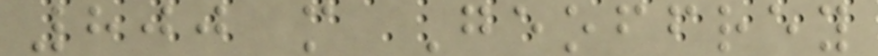800 m Geoffrey
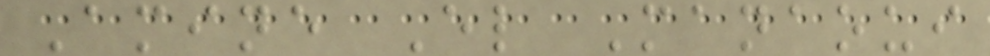Amine El Manaoui
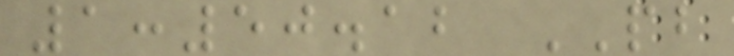1:50.12 PB
